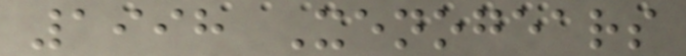1998 Xenogears
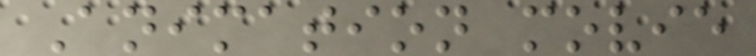Animation movie
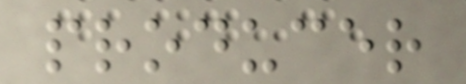producer
